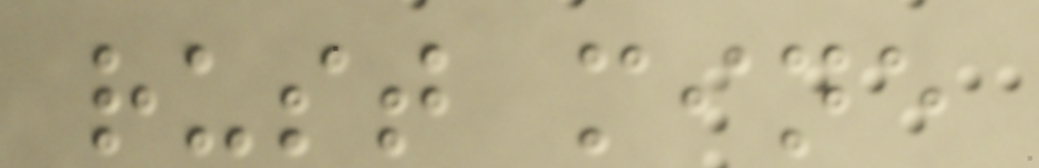rust mine
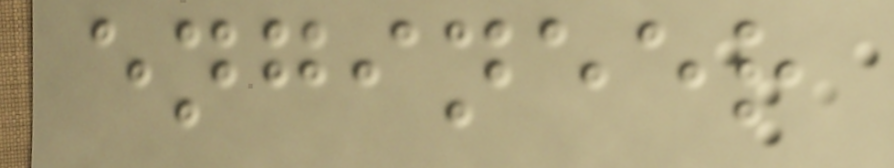engineer
